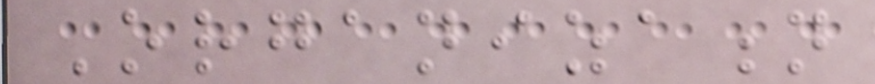Organization
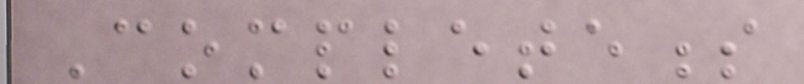Completeness
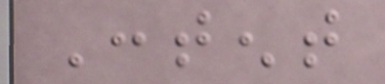Content
